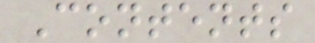Contents
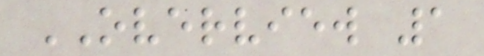OVERVIEW 1
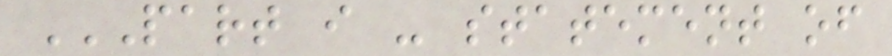PART I - STATEMENT OF
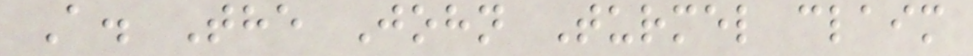A. The John Turmel claim
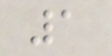1
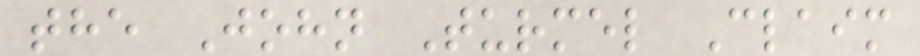the John Turmel Claim
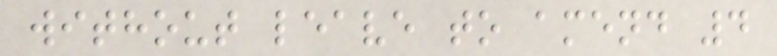without leave to amend 4
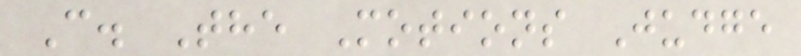C. The Motions Judge
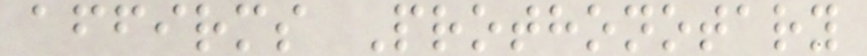affirms Prothonotary
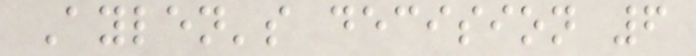Aylen's decision 6
